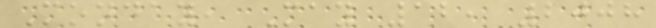Monday, May 12, 2008
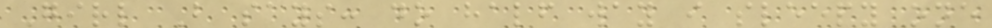Girl B says: do half way i sleepy one
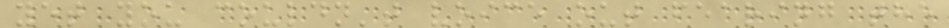yet you couldn't voice out fearing the
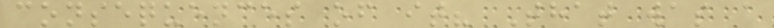consequences of it? That was a
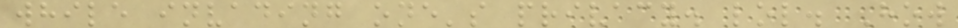while invading one's privacy. lol. How
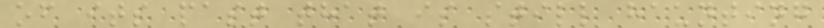of its past that is still haunting
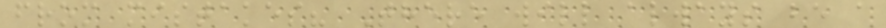from mistakes? There will always be a
